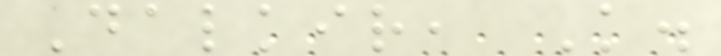Dalkir, K.
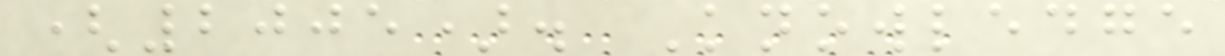(2005). Knowledge
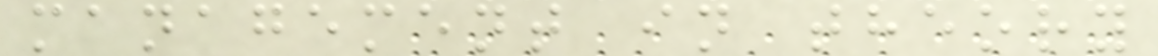management in theory
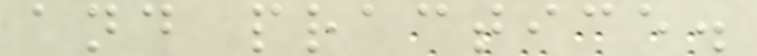and practice.
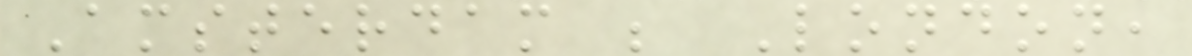Amsterdam ; London,
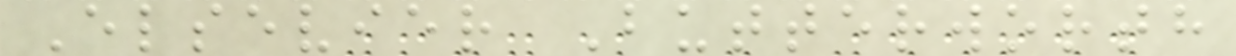Elsevier Butterworth
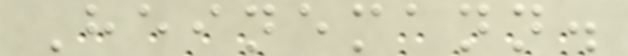Heinemann.
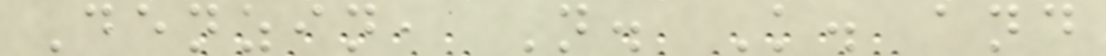Denzin, N. K. and
